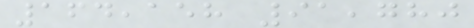164,158 91,780
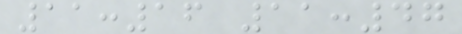11:16 11:47
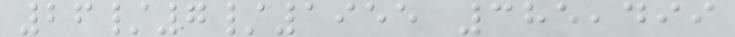26/7/1955 385,499
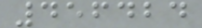456424
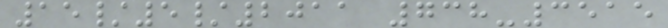15/5/2011 738-3515
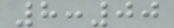8:00
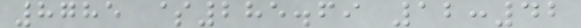8785 $285.69 12:42
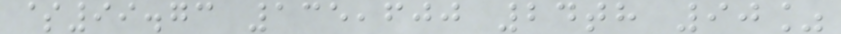$99.73 135,600 24th 90%
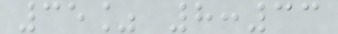35% 8:33
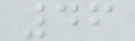46
